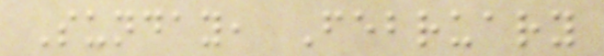Sunday, February
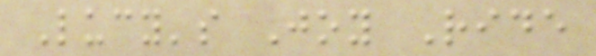Lucy's Joy Ride
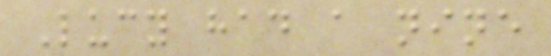Lucy had a nine
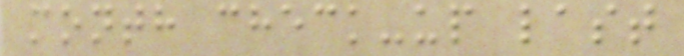month check-up last
